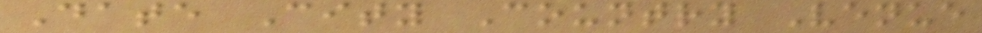Date City Country Venue
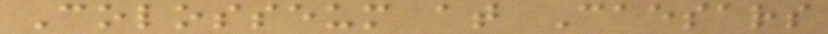Colosseum at Caesars
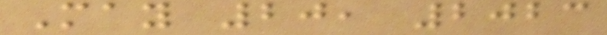May 20, 2023
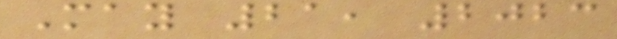May 21, 2023
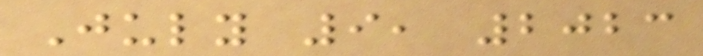July 9, 2023
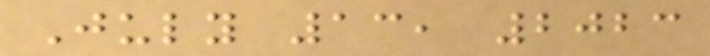July 13, 2023
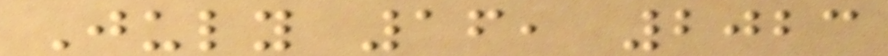July 16, 2023
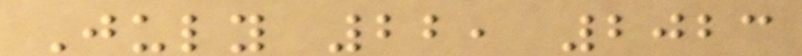July 22, 2023
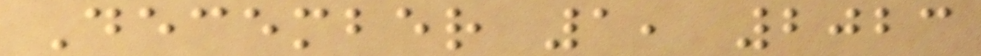December 1, 2023
